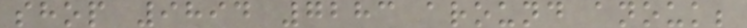shop 9894 7283 around anouk;
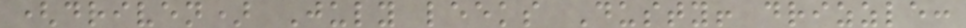(driven) July leeks Dusty! drizzle:
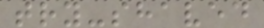try-shaved
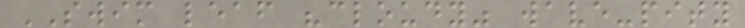SWIM leaf "cloudy" wave-pity
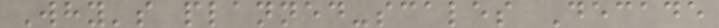Why's planned-scales Decade
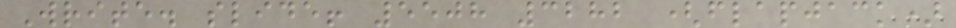Write. slide! 5508 3282 (flapjack)
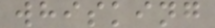whisking
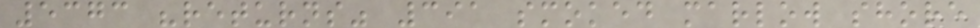5373 "returns" 391 smoked marlow shore
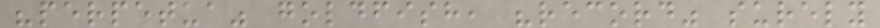"perpetua" goldfish, "record" surely
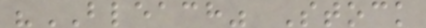"BLEACH" Stock
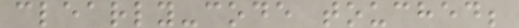clearly-code touched;
